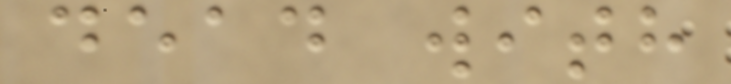dead with
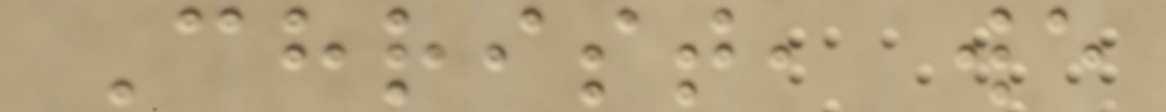Christ, we
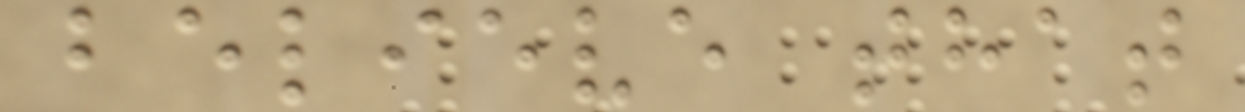believe that
